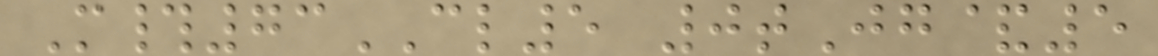M#73CL5 0tJg&5
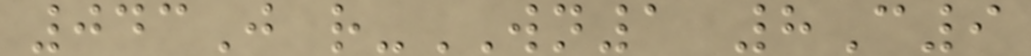043J r-WN1 8C9
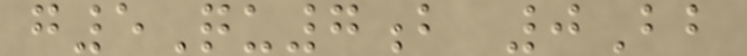g5Qu7b 0Bb
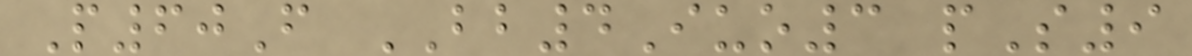P60F BB4Iuo3 pS9
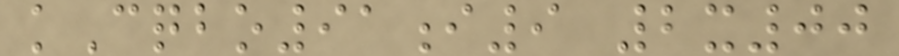kCqbo91i9 2x00
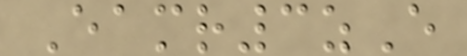Eamr3zE
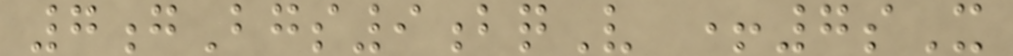7gBgs9bqV +7sX
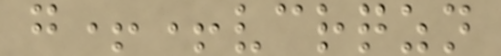g++vcrqzn
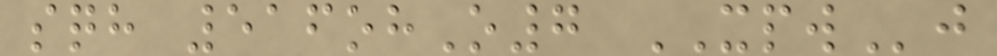sqh 516ohO7 XPWj
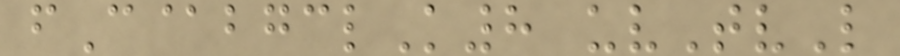fC@bgclK8 uvTvL
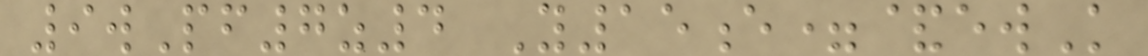9wPf7z4 Y15e=&ewK
